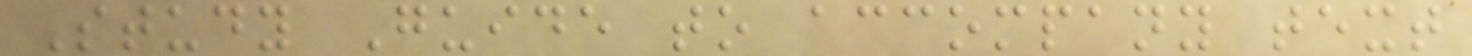Study Guide to accompany text
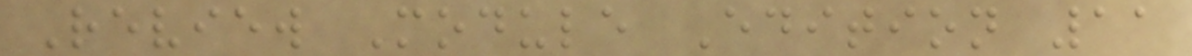Review Module Edition 11
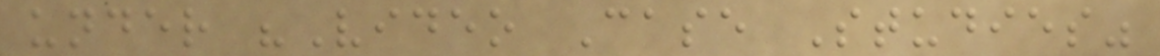under "Video Case Studies"
